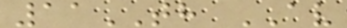11TH AV
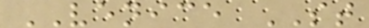VENICE ST
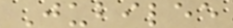Jubilee
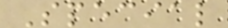Special
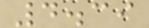4.39
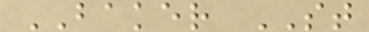BAKER ST
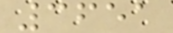3651
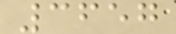3657
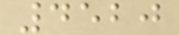4520
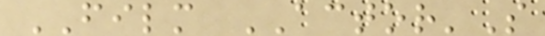FILM ACTOR'S
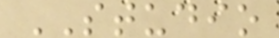STUDIO
